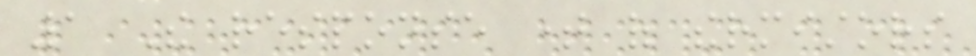1 The response time of thermistors
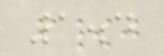1.4
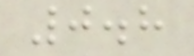0.8
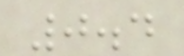0.4
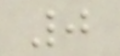0
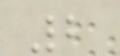2
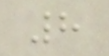8
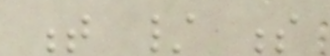t / s
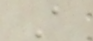A
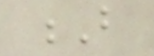B
